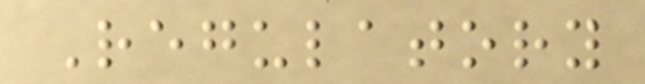Regulatory
